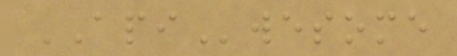APIwesome
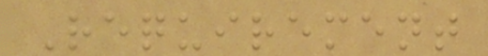Requirement
